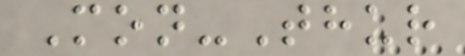Mon-Thur
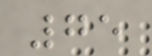75
